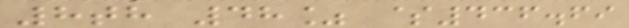8th 48% $436.69
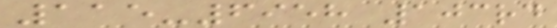115-6958 103rd
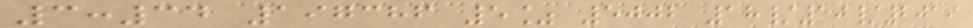3:34 197386 5% 5002 18/10/2019
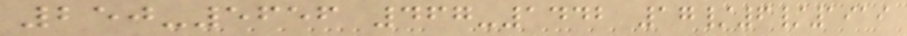250-5656 467-1442 17/6/1919
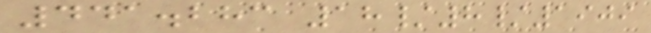441.283 18/8/1909
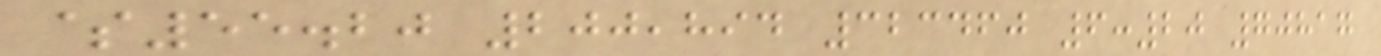$55.20 200,894 323460 6:20 70817
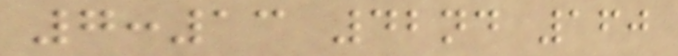7:13 42nd 160
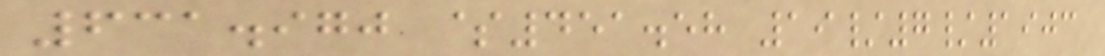631.970 $451.58 19/7/1903
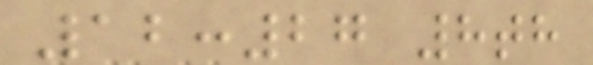12:27 8th
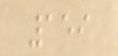159
